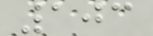103
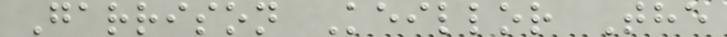Garrison Keillor The
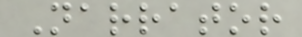Narrator
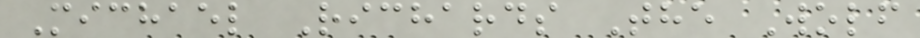Michael Richards The Wolf
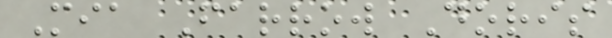Mia Farrow Doris
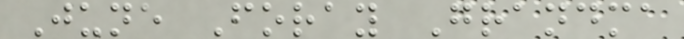June Foray Grandma
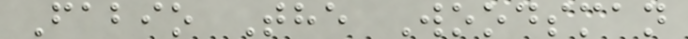Fabio The Woodsman
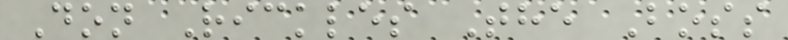Don Rickles The Boss
